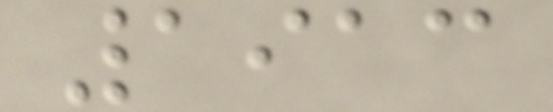1913
